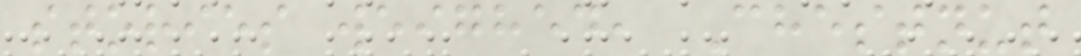stories weighed, Chestnut
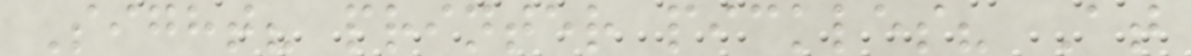Sight? printer pickles? At
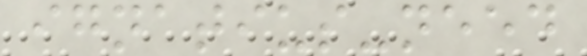ignatius-need
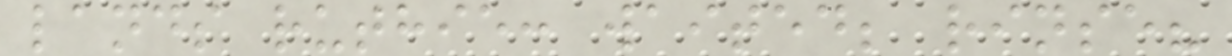lands ruthie: waited; rinse?
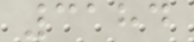3184
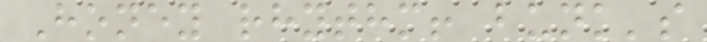Honey rhythm! bunk's
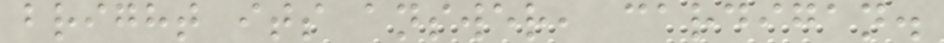bright its answer, cardigan.
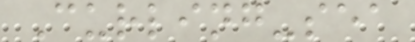Curling-sea
